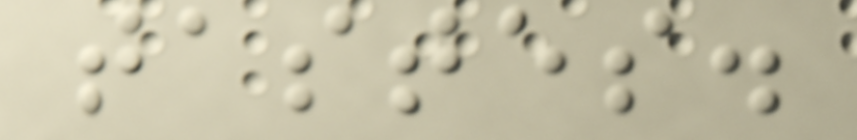tastes.
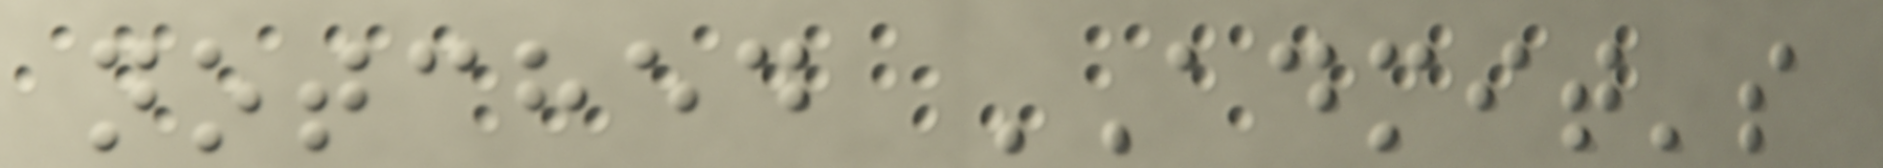notched ADMIT's
